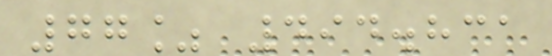77% 494.831
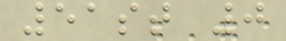51st 0
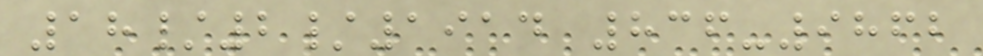18/2/1914 836-9862
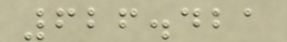626.421
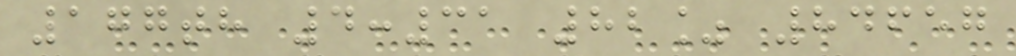177th 4:31 82% 84657
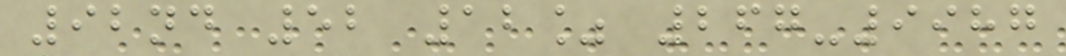92nd 52 12% 267-9987
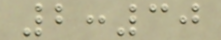2:30
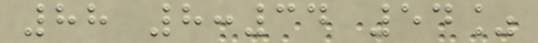88 8:34 54%
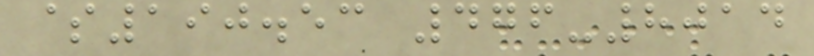$190.53 476-8014
